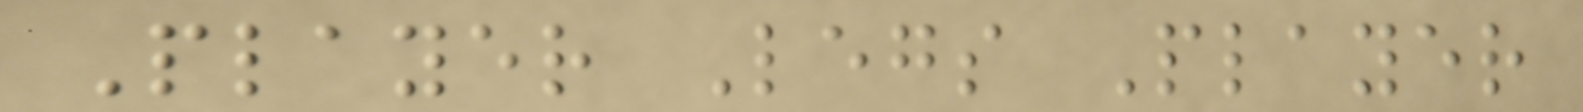Player Legs Player
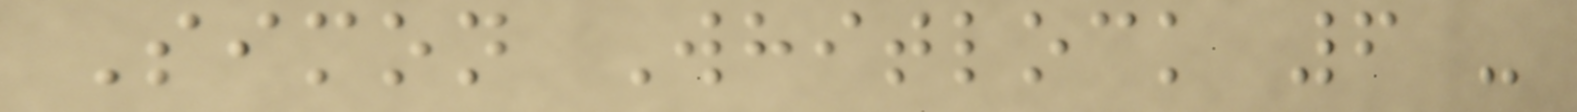Simon Whitlock 6 -
